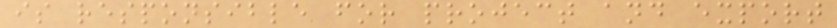is responsible for project and export
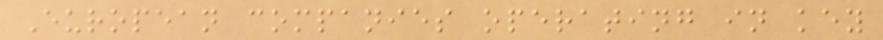European companies operating in key
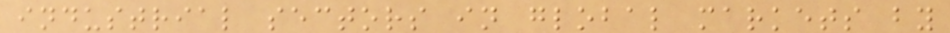industrial sectors in global markets by
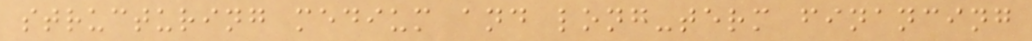structuring medium and long-term financing
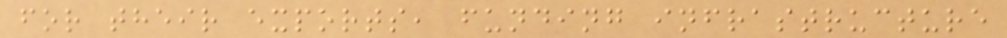for their exports, funding infrastructure
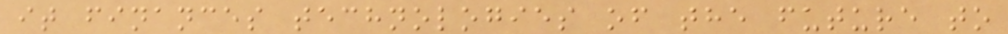it finances technologies of the future to
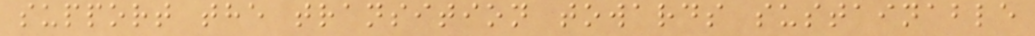support the transition towards sustainable
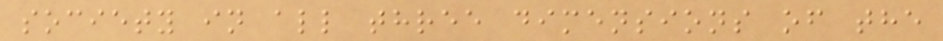society in all three dimensions of the
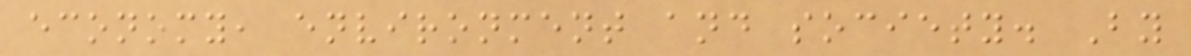economy, environment and society. By
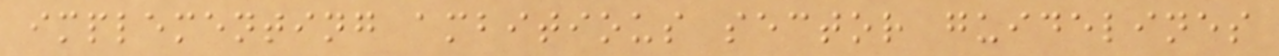implementing ambitious sector guidelines
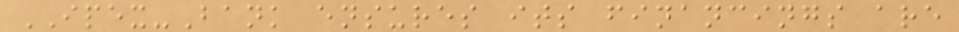IPEX-Bank ensures its financings are
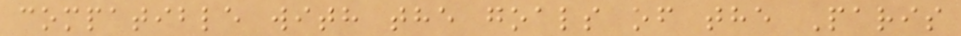compatible with the goals of the Paris
